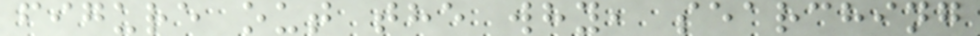figure out the why, searching
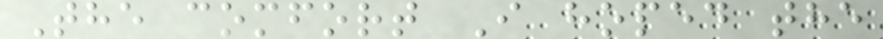The comfort I hoped the
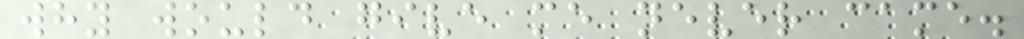why would give me never came.
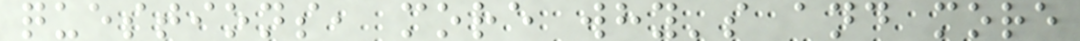questions, more why's and more
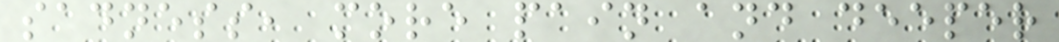sadness, more pain and deeper
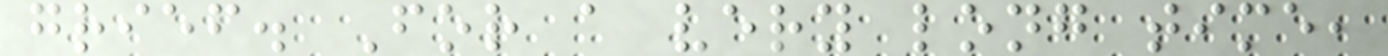grief. For a very long time,
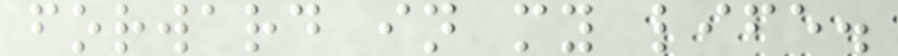forward in my life.
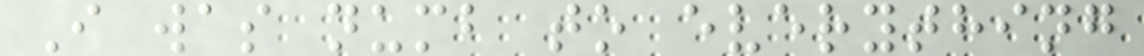I was numb to everything
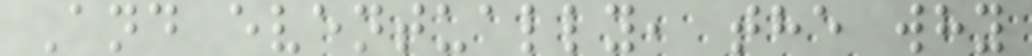And eventually, the why
